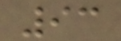93
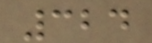324
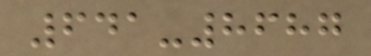641-8687
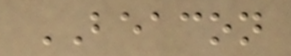BEACON
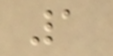1
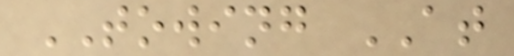TOWING AT
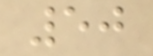50
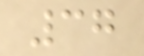37
